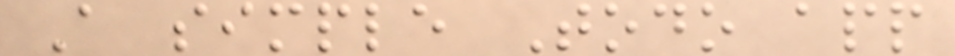A simple Todo app
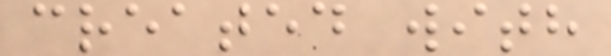created with
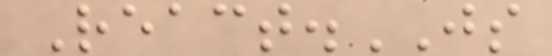React.JS
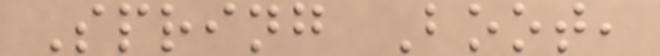Spring Boot,
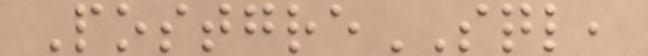PostgreSQL,
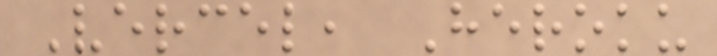Vercel, Heroku
